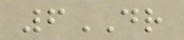6DR
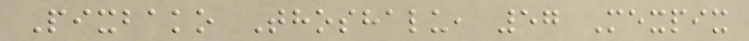Pixbako Thoshalu, 57 Mexpix
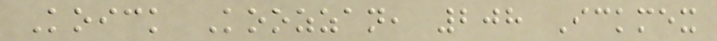Koick Koozzan, 208 Ickmex
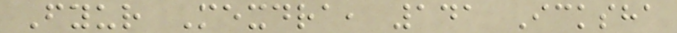Fyur Mexdra, 141 Icksha
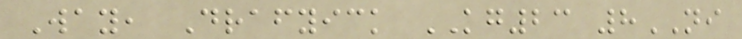Way, Drafyick KG23 8NI
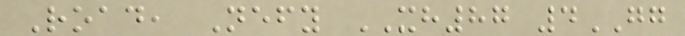Road, Nefy XH87 4GG
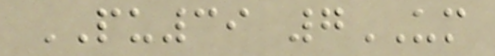PU39 7UM
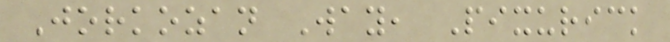Jorkozan Way, Pixurick
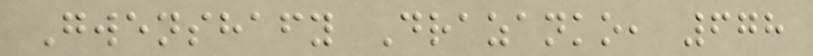Gwenshafy Drazanko, 678
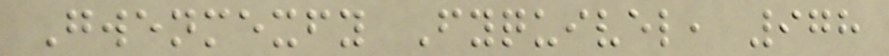Gwenmexfy Fyquivel, 978
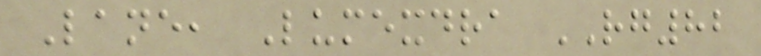Lane, Lumexdra RG82
